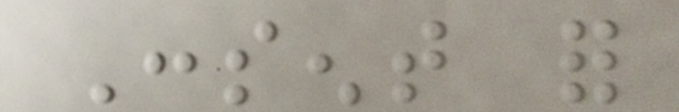Consent for
